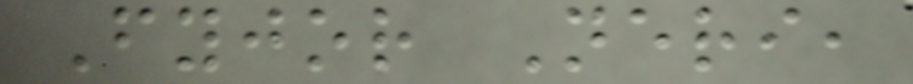Fyjor Neri,
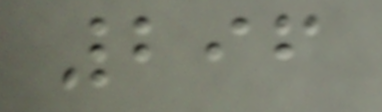296
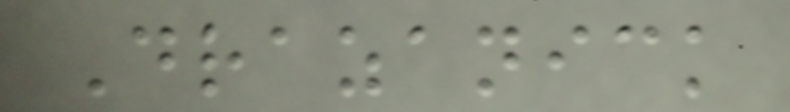Drazanick
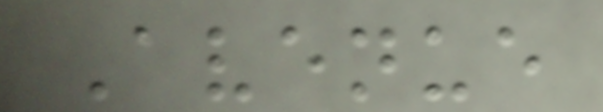Avenue
